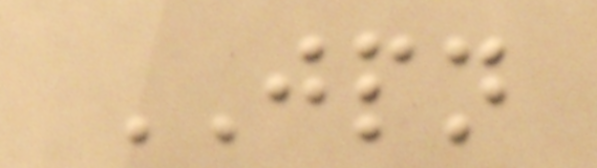JPN
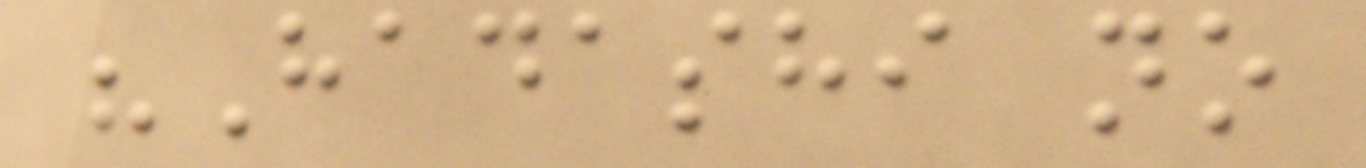"Hadashi no
